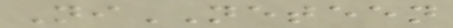NiNETEEN
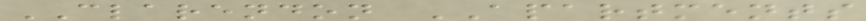CLARENDON APARTMENTS
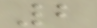2
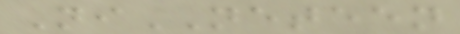NiNETEEN
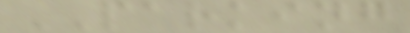PARKING
